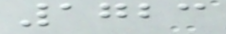1723
